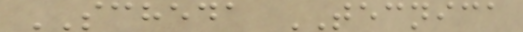SCHEDA TECNICA
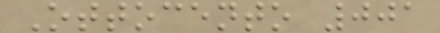Ottocento 001
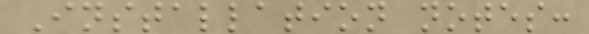Installation notes:
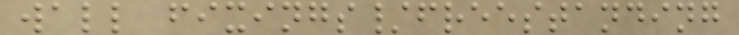wall fixings/freestanding
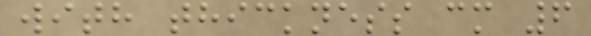with thickness cm 6
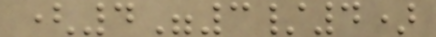(4"3/4)
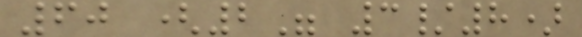60 (2" 3/8)
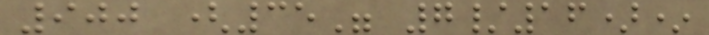900 (35" 7/16)*
